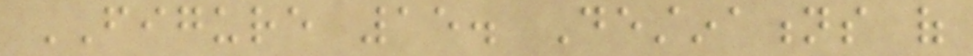FIGURE 15. Destinations of
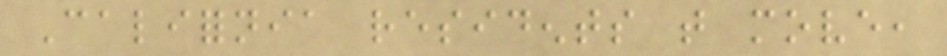California residents that move,
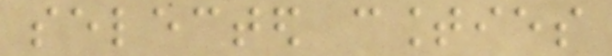selected counties
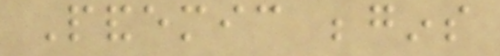Pandemic begins
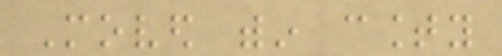Moved within county
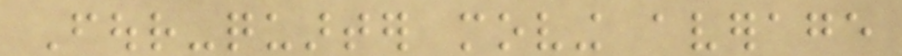Four-quarter moving average
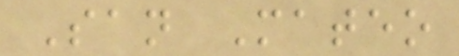San Mateo
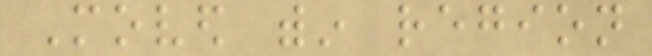Moved within region
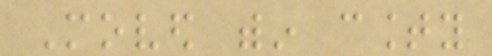Moved within county
